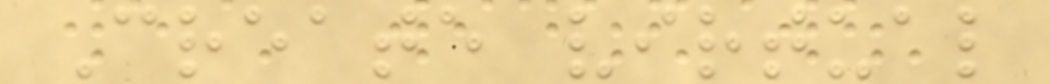Create virtual
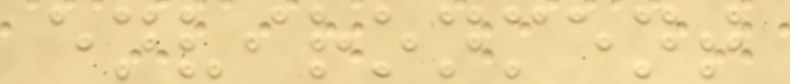environment
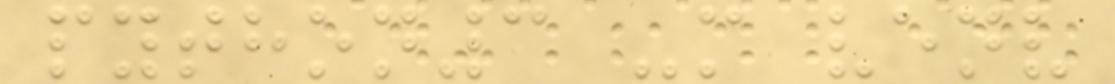python3 -m venv
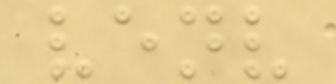venv
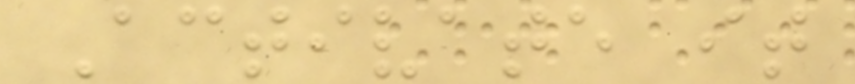Activate it
